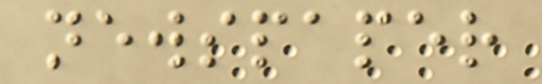newspaper
